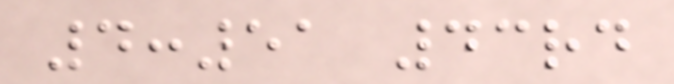4:51 43rd
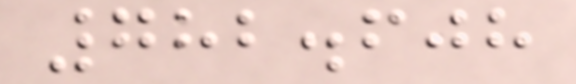782.608
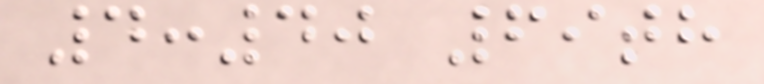4:40 69th
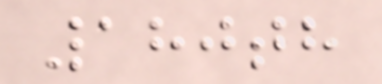180th
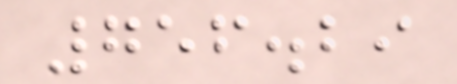756.29
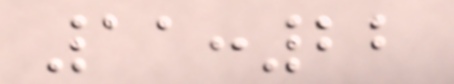11:22
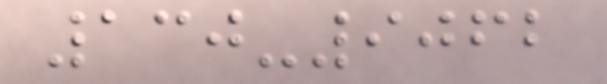130-9062
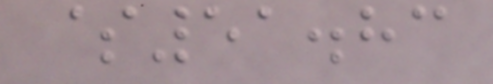$51.83
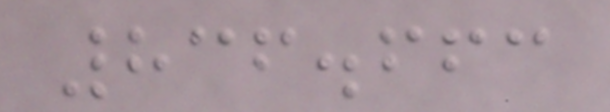836.663
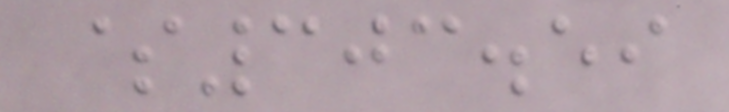$303.59
